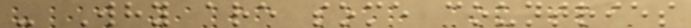- Why are some countries
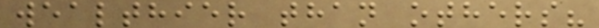wealthier than others?
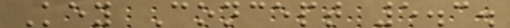Key Concept 5.3.
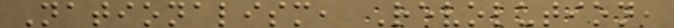Nationalism, Revolution,
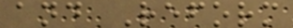and Reform
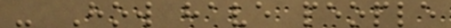- How have people
